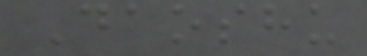Daoshu
